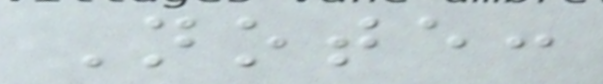Note:
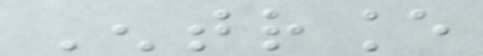Entrance
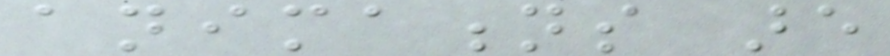animations are
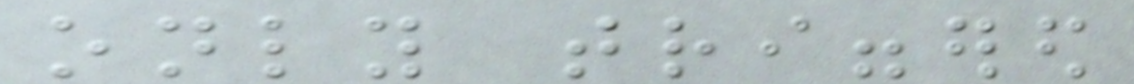only triggered
